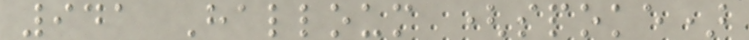941 Halloum (spoke)
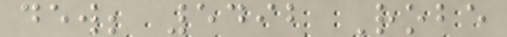dew; 5492 Robe
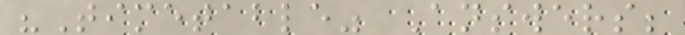"Timetable" Answers;
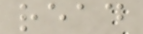read
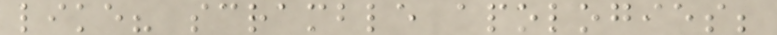like? scramble apologies;
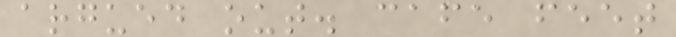argued out. cafe feet
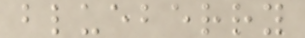blueberry
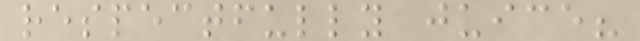respectfully juice?
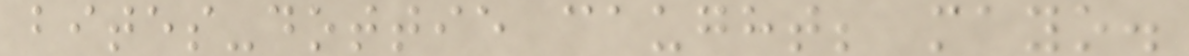bites-dottie caught; mayo.
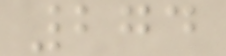274
